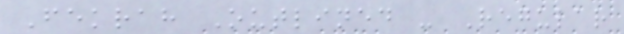Fekrah Outlined - Regular
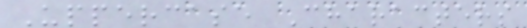Uppercase Characters
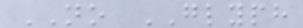NO GLYPH
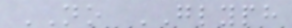NO GLYPH
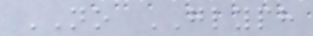NO GLYPH
